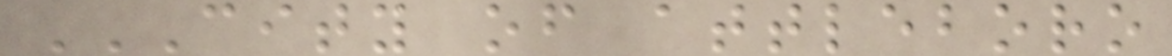CITY OF ATTLEBORO
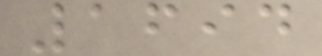1694
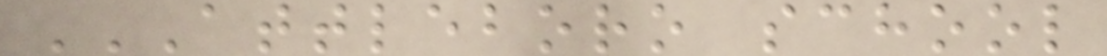ATTLEBORO SCHOOL
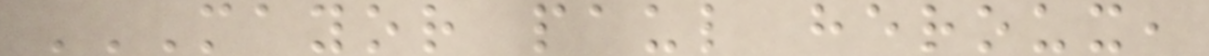MAYOR PAUL HEROUX,
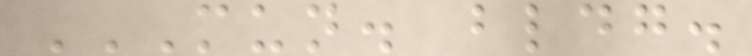MUN. BLDG.
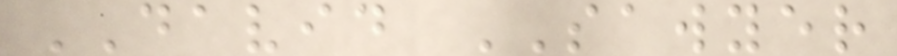DAVID SAWYER
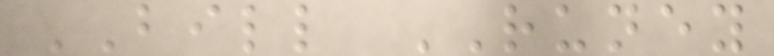BILL RUNEY
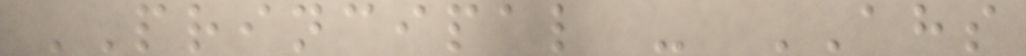PRINCIPAL - AHS
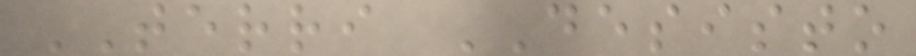TERRI DESISTO
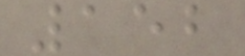152
